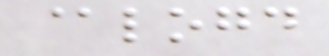@logd
